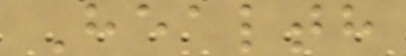Health
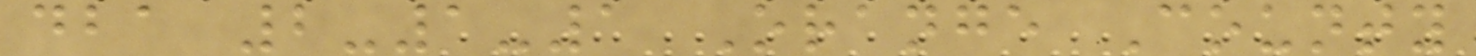dba 2-1-1 Orange County
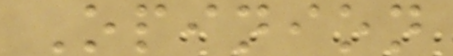Opinion
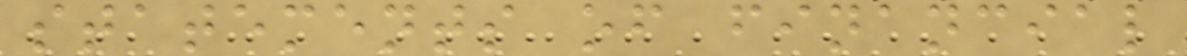statements of financial
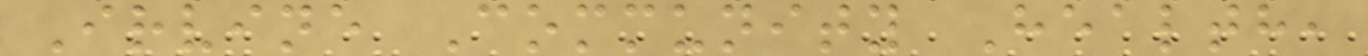Irvine Community Health,
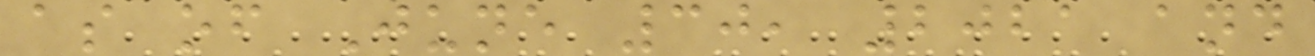as of June 30, 2021 and
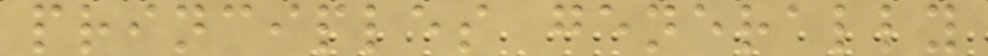principles generally
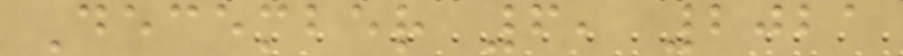December 6, 2021
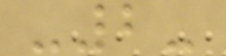-2-
